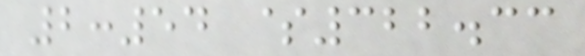2:54 $322.33
